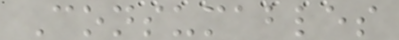Consumables
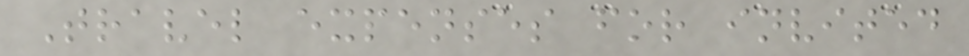Travel expenses for invited
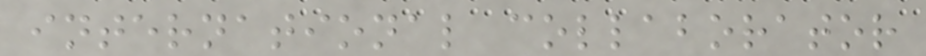international collaborator
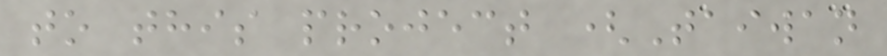to this project (Taiwan
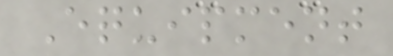Equipment
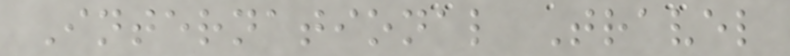International Travel
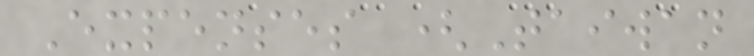Expenses (Taiwan
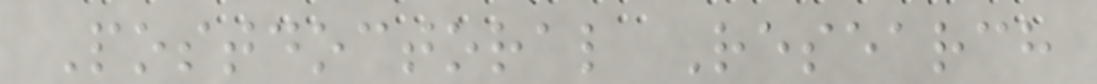Postdoctoral Research
